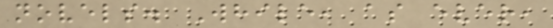novels. While, as ever,
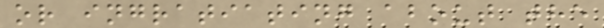or ingratiating about the
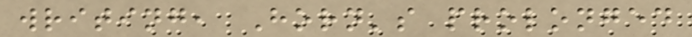writing, Horn's prolonged
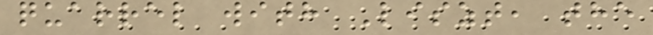quarrel with Liszt, the
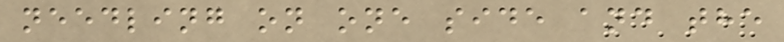needling on one side and the
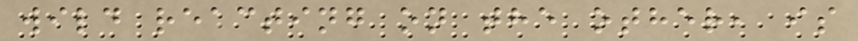wild reacting on the other, is
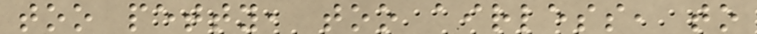too petty, too airless, to
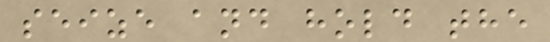seize and hold the
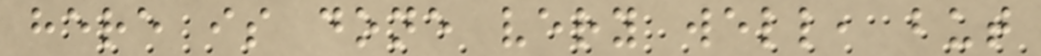here is done very well, but
